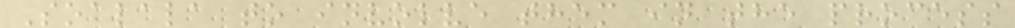Soalala to involve them in the process
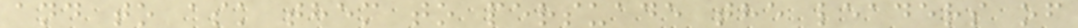and to ask them to persuade the leaders of
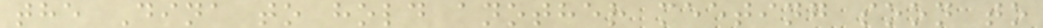the Dina to hold another meeting soon to
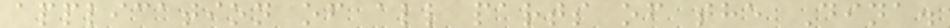application of all parts of the Dina.
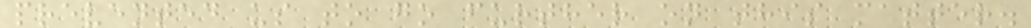prevented us to go further on this matter.
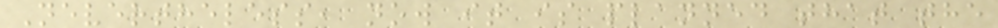Nevertheless, now it is planned that the
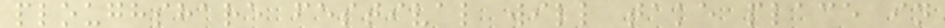ploughshare festival will take place in
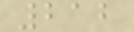212
